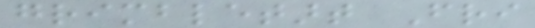grimbletart Fri
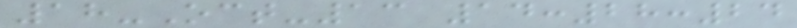18-Oct-13 14:28:24
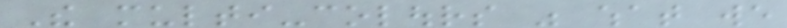The multi-colours was what we
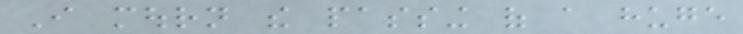I mourn the passing of a huge
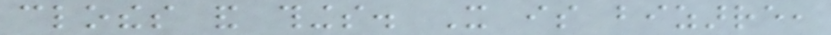clothes and things. It is bizarre,
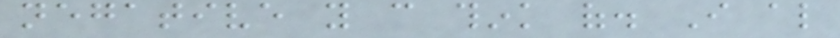negative you can think of. I also
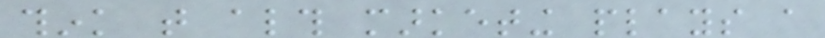think that although marketing plays a
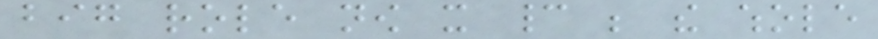big role now it cannot be the whole
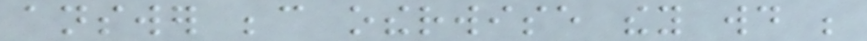answer because otherwise they would be
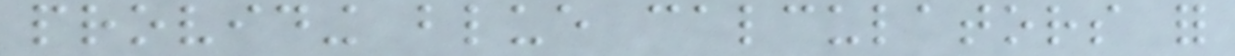providing blue calculators for
